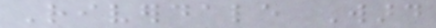Riverdale Ward
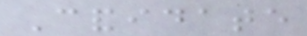Candidate
